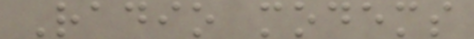Radio modems
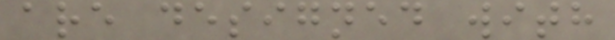are designed with
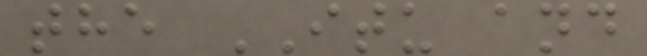the ITU and
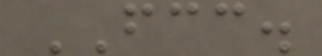FCC.
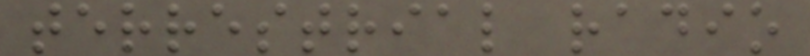terrestrial radio
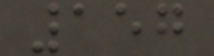157
